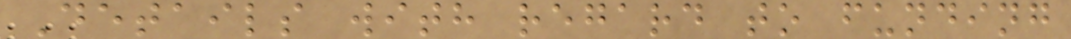Details with regard to funding
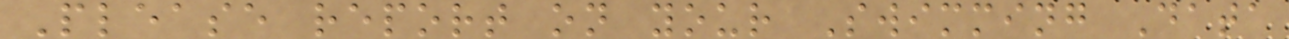Please report on your Swimming Data
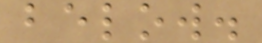below.
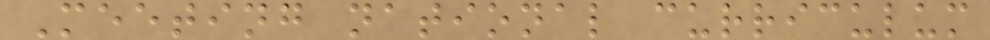Meeting national curriculum
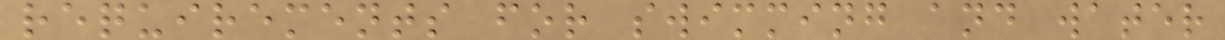requirements for swimming and water
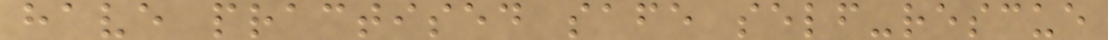have practised safe self-rescue
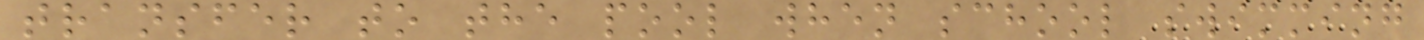transfer to the pool when school swimming
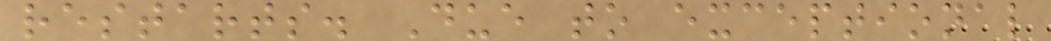restarts. Due to exceptional
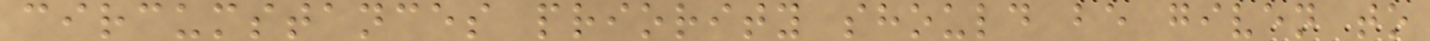circumstances priority should be given to
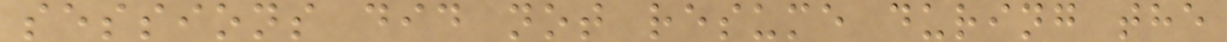sessions did not resume during the
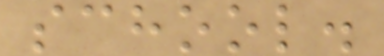school.
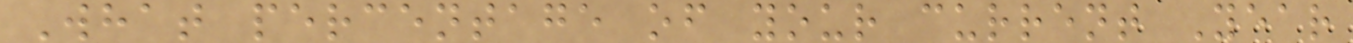What percentage of your current Year
